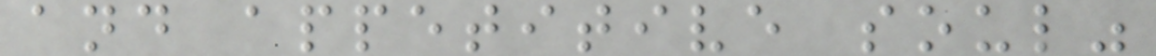and appetitive soul"
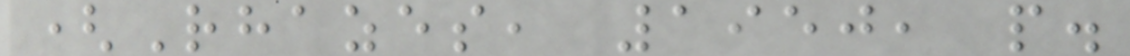(Rhazes, 1950, p.
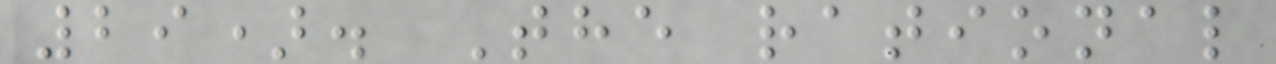29). The rational
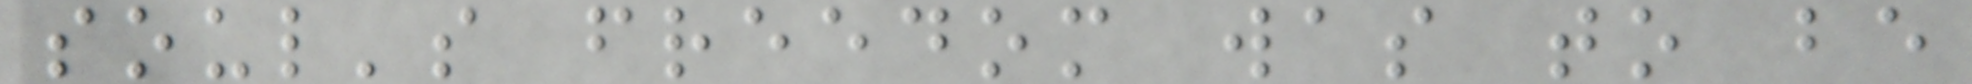soul's freedom was to be
